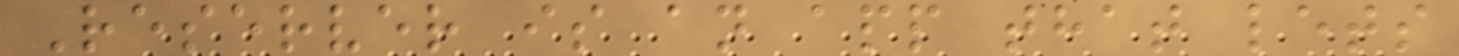Reserver is an app that lets
